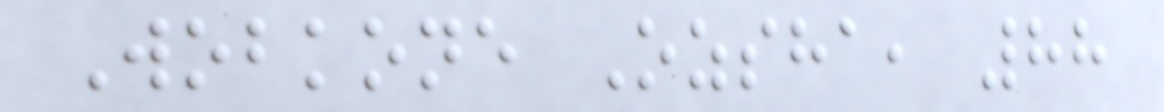Wobkone Ozsha, 88
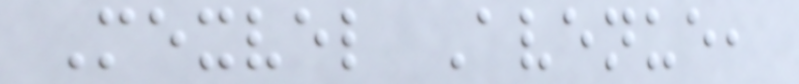Mexvel Avenue,
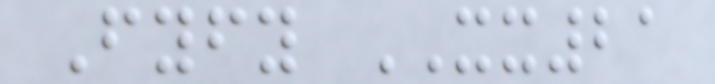Fyfy XX21
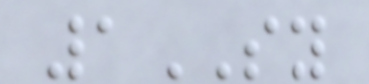1SY
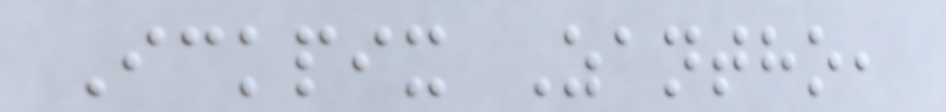Ickpix Zantho,
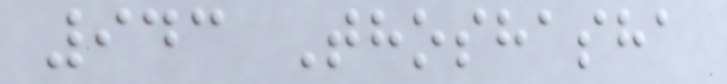943 Thoshasha
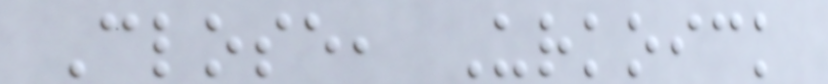Close, Urkoick
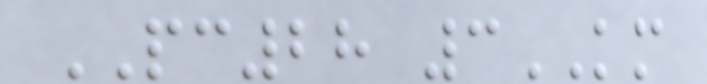PC28 3KM
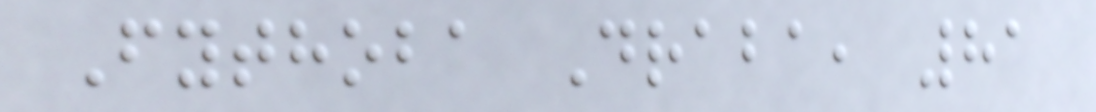Fythoba Draba, 81
